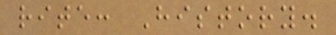rite: History.
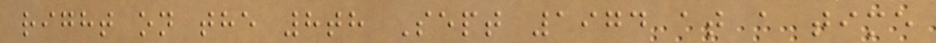right on the 8th Sept 1974 at a time
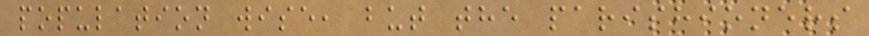population wise, but the parishioners
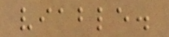viable.
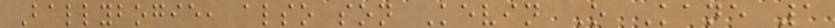Ballybogie, also son Kevin O Kane 1
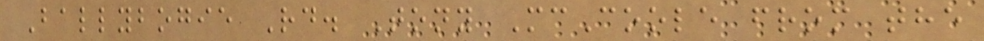Ballybogie Rd. Tony McCoole from the
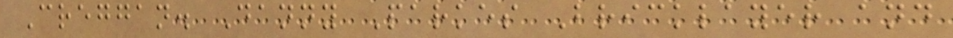Creggan. Danny Parkes Bricklayer and
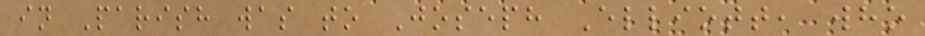in Parish was to Joseph Elliott, who
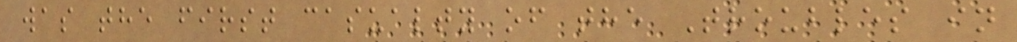was the first casualty of the Troubles in
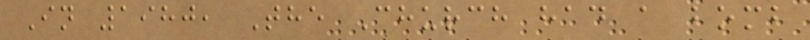In 1980, The Church had a bomb
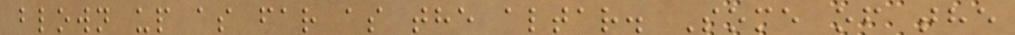blown up as far as the altar. Some of the
